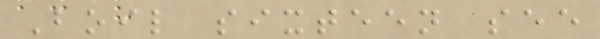Boil sixteen see
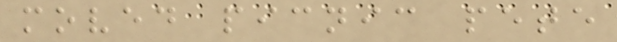moved picnic pete
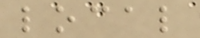local
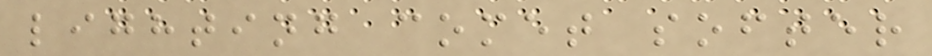lighting comet softer
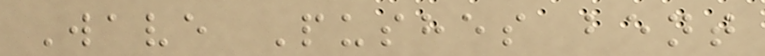Wave Pushes bent
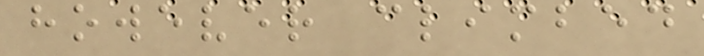however climbed
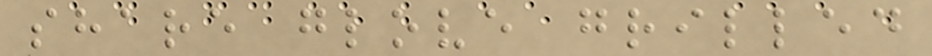share glove grilled
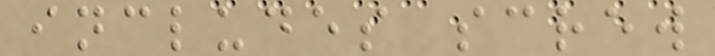includes screw
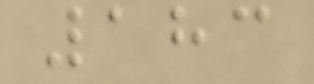183
